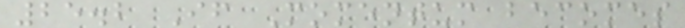25.2 If Momentum becomes
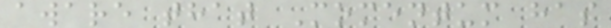aware that Momentum has
